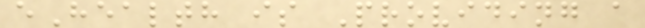eHealth is Providing a
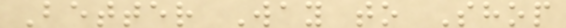Better Way to Shop
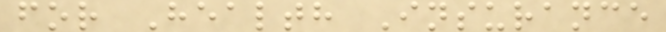for Health Insurance
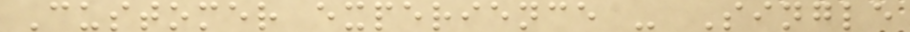Customer experience - Single
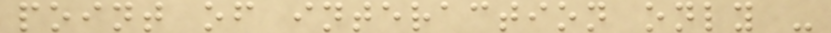point of interaction only -
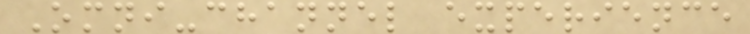Omni-channel experience
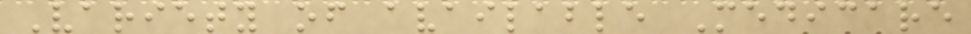Variety of available Medicare
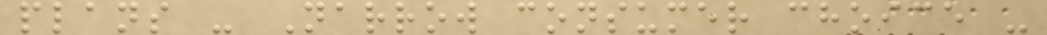plans - Narrow consumer choice -
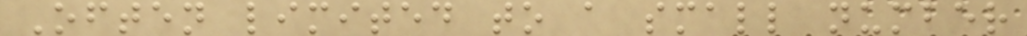Often limited to a small number
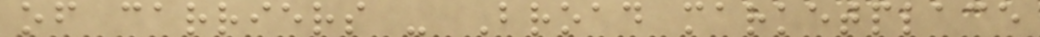of carriers - Broad marketplace
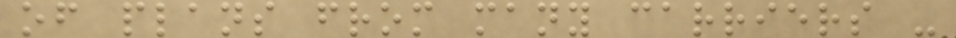of plans from many carriers -
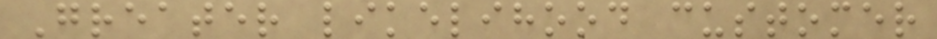Greater likelihood customer
